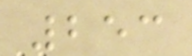253
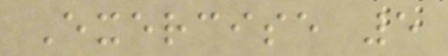Exercise 5
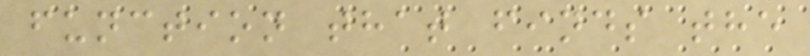function that finds the
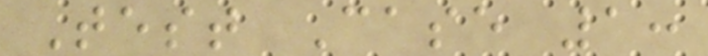Test Case 1:
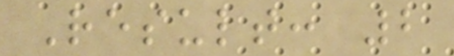Result: 2
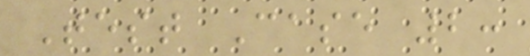Test Case 2:
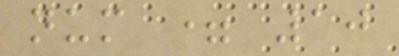num = 10
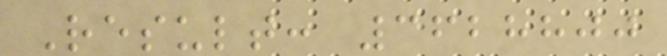Result: 3628800
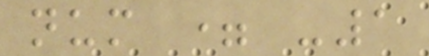num = -1
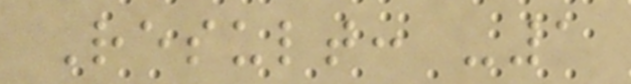Result: -1
